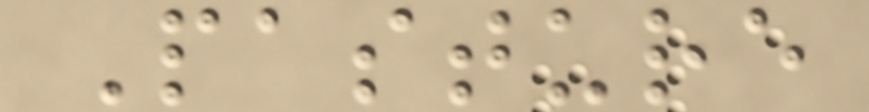Pasture
